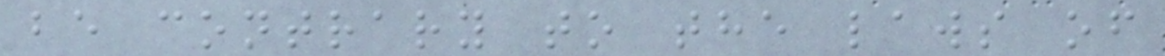be contrary to the laws of
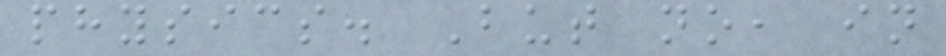physics. But no, in
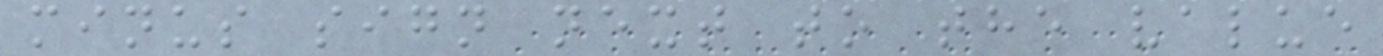minus sign next to the value
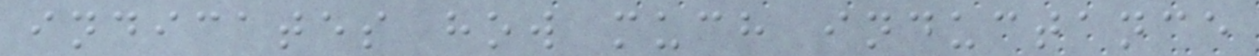indicates how much inductance
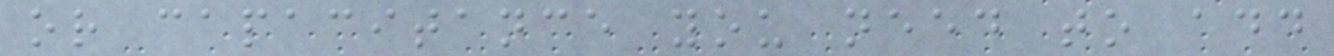or capacitance you need to add
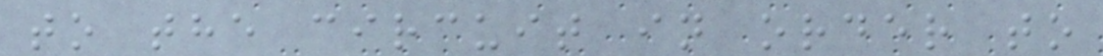to the circuit in order to
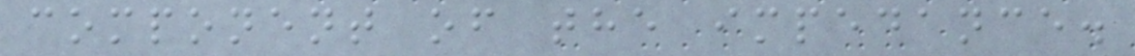component of the impedance.
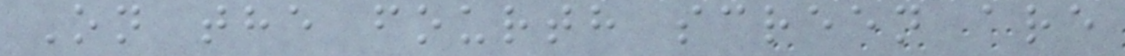On the fourth screen are
